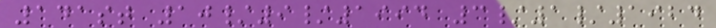141st 10/9/1994 3/1/1924
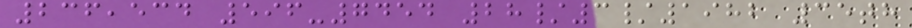236,534 596-7454 28/3/1982 35th
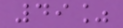49%
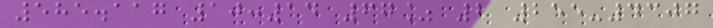585.117 10:14 67% 2 255-4307
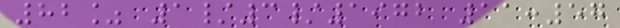82% 1/3/1972 11:57
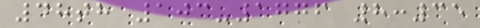48th 103-1776 8:35
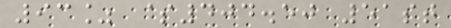93% $404.50 51st
